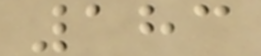183
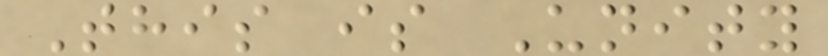This is Unity
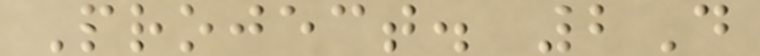Project. 2D
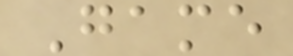Game
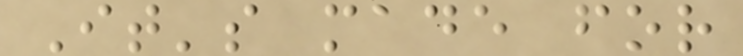It's made for
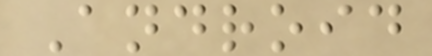Android
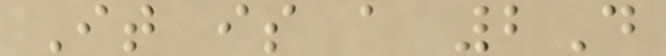It is a 2D
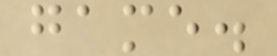game.
